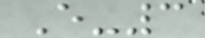E-3
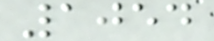1054
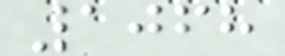1068
